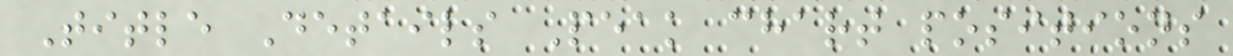Title Details Peak chart positions
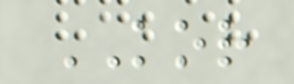KOR
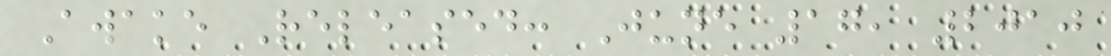Awake Released: June 17, 2010
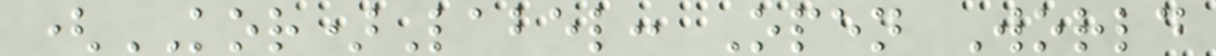(KOR)Label: Open World
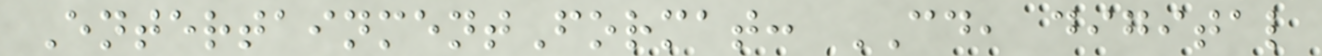EntertainmentFormat: CD, digital
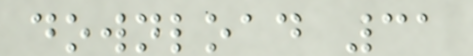download 31
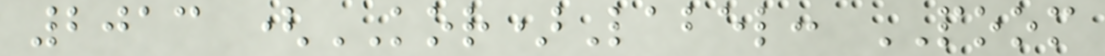2013 (KOR)Label: POOM
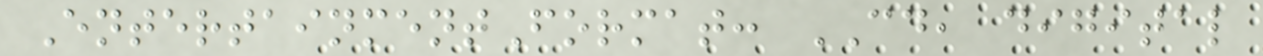EntertainmentFormat: CD, digital
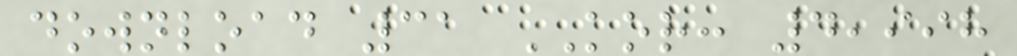download 31 KOR: 4,998
